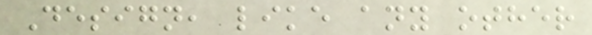Design, like any other
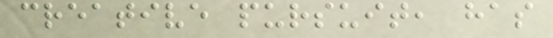creative pursuit, has
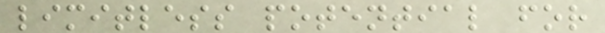limitless potential for
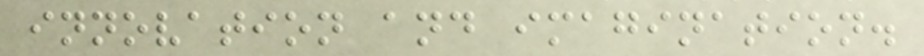innovation and imagination.
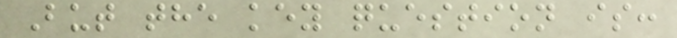But the key question is:
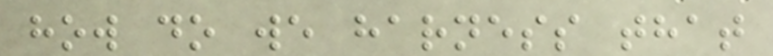how do we harness that
